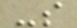-s
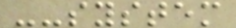--system
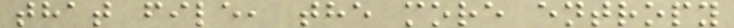that file, the more entropy
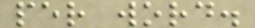per word.
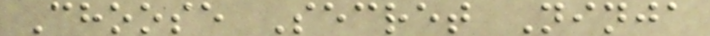Choose Secret Ninja
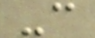-c
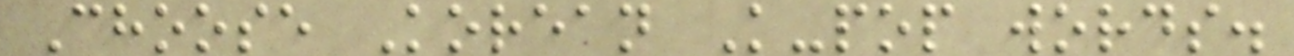Choose Korean K-pop words.
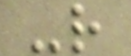-r
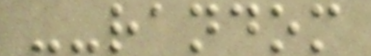--random
